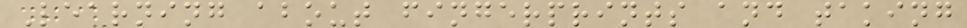Learning about fingerprints and taking
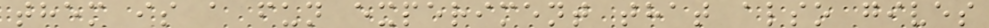them is a fun experiment that also gives
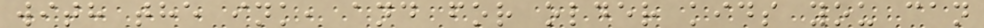with the ink, and for older kids you can
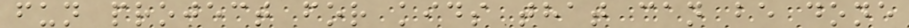fun project for kids that can be done
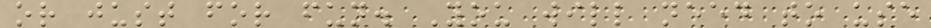or just for fun. You will need to use
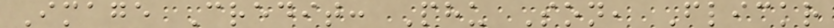Image Credit: Phu Son, Flickr
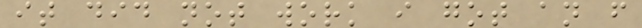it did not work i got an f
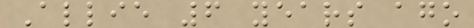Allie 6 years ago
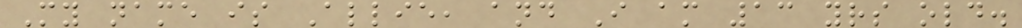My name is Allie, and I am 13 yrs old.
